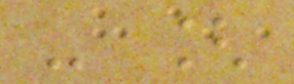- [
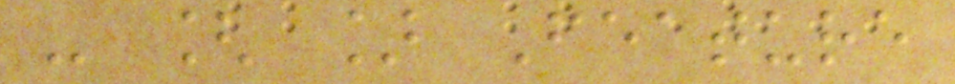- [ ] Feature
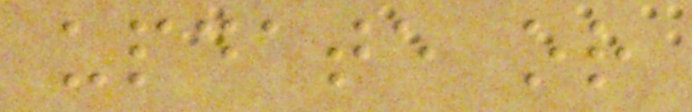update or
